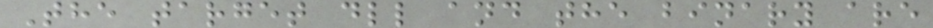The target dll and the binary are
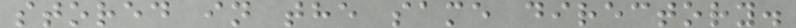stored in the same directory.
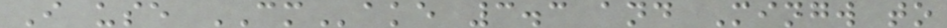I use CMake 3.3 and Mingw to
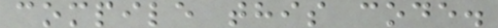compile this code.
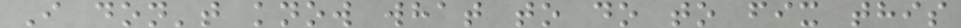I don't know what to do to fix this
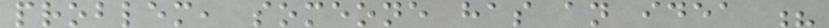problem, someone has an idea ?
